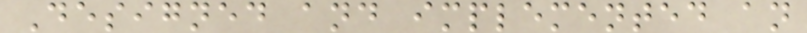Designed and implemented an
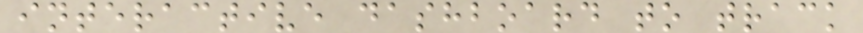interactive dashboard to track
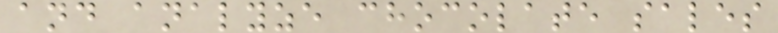and analyze chocolate sales
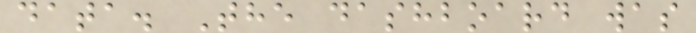data. The dashboard was
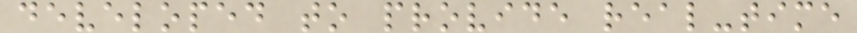developed to provide real-time
